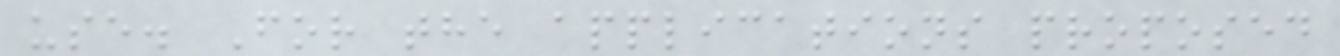use. For the applications proposed
